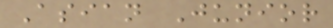Asian Junior
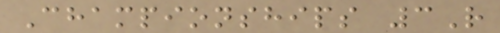Championships 3R
